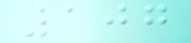107
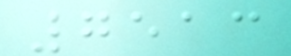7513
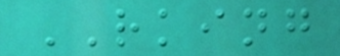RKING
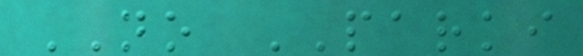NO PARKI
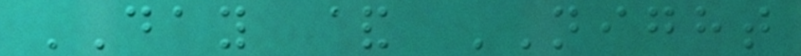DAY & NIGHT
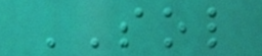SOL
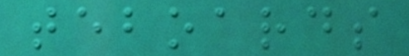teboards
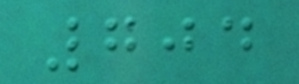704
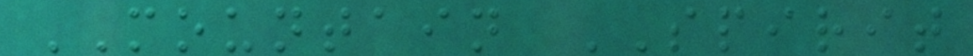MOUNTAIN SPIRIT
